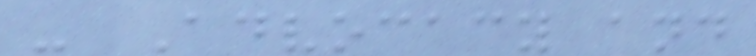- Advocacy and
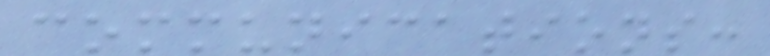communications:
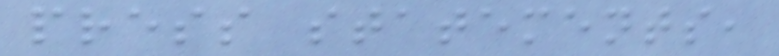press statements,
